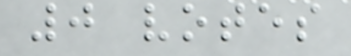0 votes
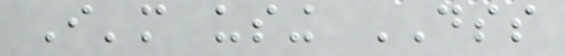I'm using DSS
